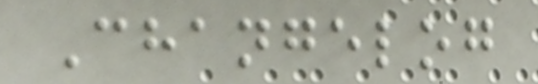Changelog
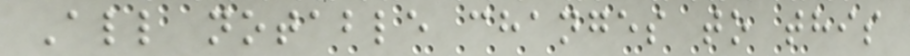All notable changes to this
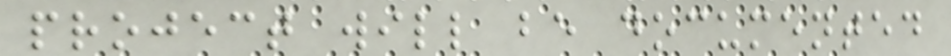project will be documented
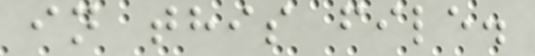in this file.
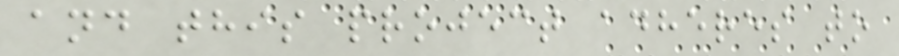and this project adheres to
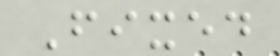Fixed
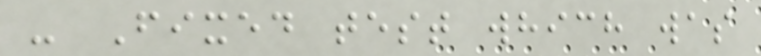- Fixed test which was
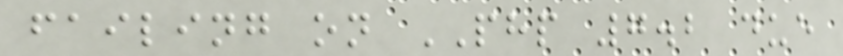failing on PHP 7.2 due
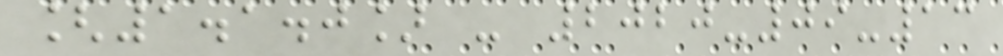[1.1.0] - 2020-09-13
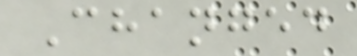Changed
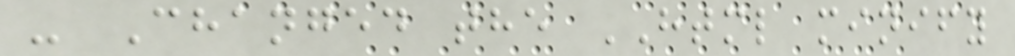- Changed the HTML minify
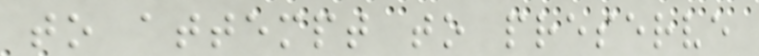to attempt to preserve
